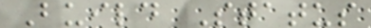Build Status
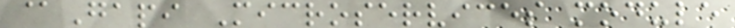@Gapi Microservices module
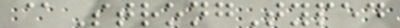@StrongTyped
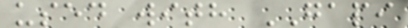used with GAPI
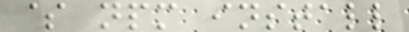$ npm install
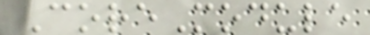CoreModule
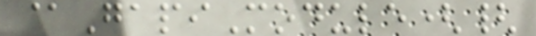@GapiModule({
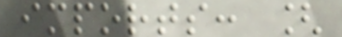imports: [
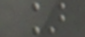]
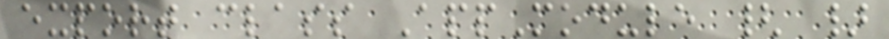export class AppModule { }
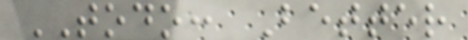TODO: Better
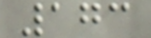173
